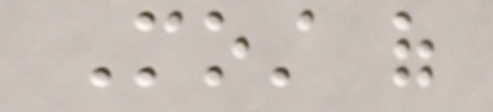Most of
